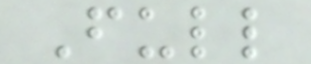Full
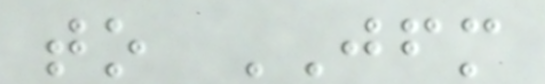to JFM
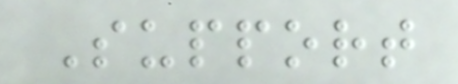Support
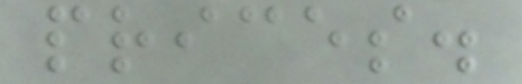prices.
